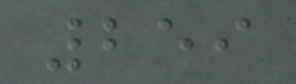259
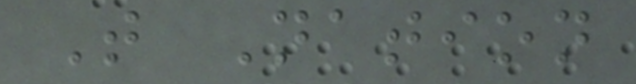T Nation
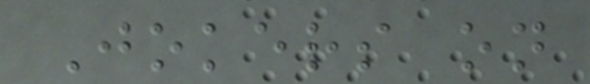Jokers on
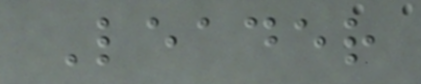Leader
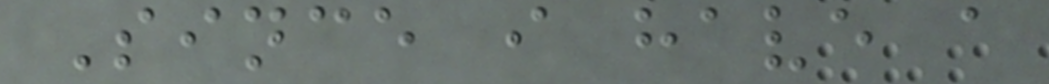Since i have a
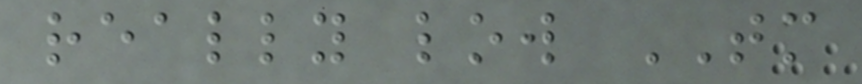really low TM
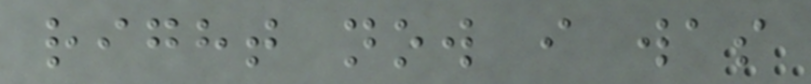right now i was
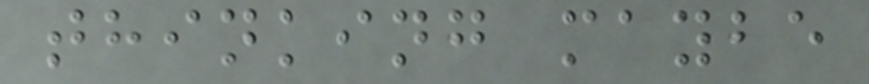thinking maybe
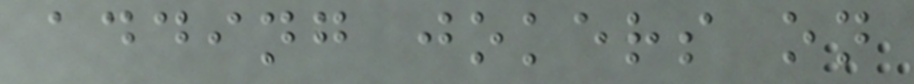adding jokers on
